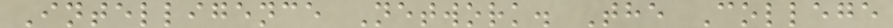Intelligence Network. The College
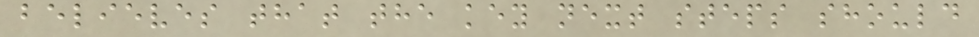believes that the key next steps should
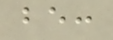be:
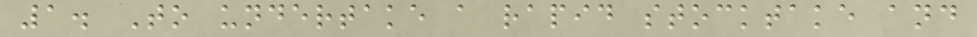1. To undertake a rapid stocktake and
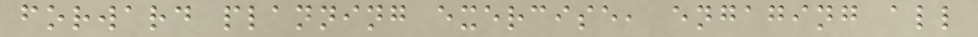forward planning exercise, engaging all
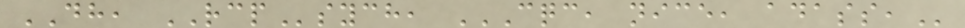DH, RCPsych, CQC, NICE, ADASS,
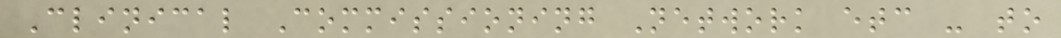Clinical Commissioning Network etc - to
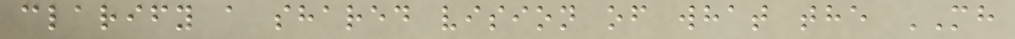clarify a shared vision of what the MH
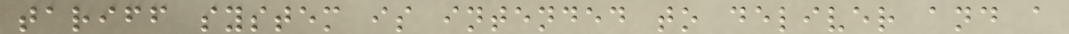tariff system is intended to deliver and a
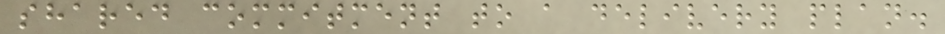shared commitment to a delivery plan.
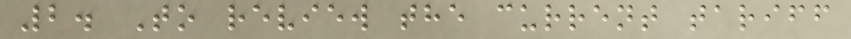2. To review the current tariff
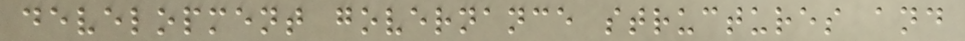development governance structures and
